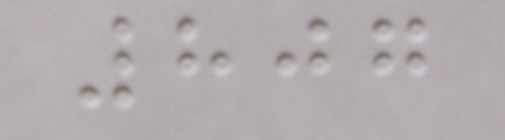807
